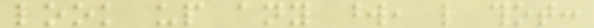look up any word, like thot:
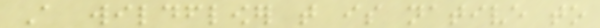A wildflower that is native to
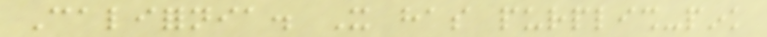California. It has purplish-pink
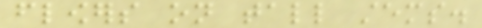flowers on tall stems.
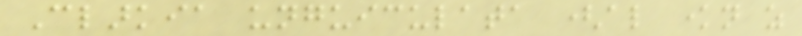Clarkia unguiculata (also known as
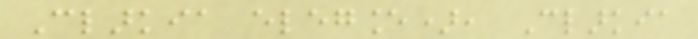Clarkia elegance), Clarkia
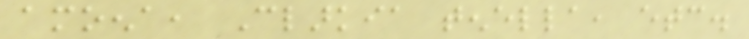amoena, Clarkia tenella, etc.
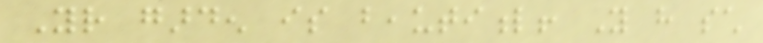Your garden is beautiful! You have such
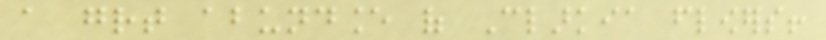a great abundance of Clarkia flowers!
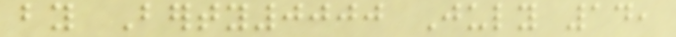by Berty0000 July 14,
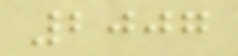2007
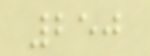250
